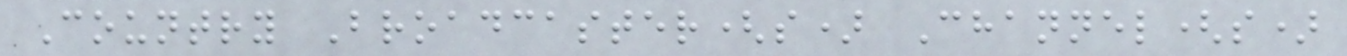Country Broadcaster(s) Channel(s)
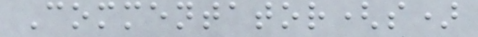Commentator(s)
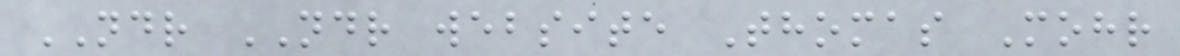NDR NDR website Thomas Mohr
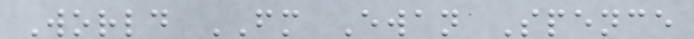World FM Ewan Spence
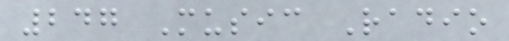247 Music Radio
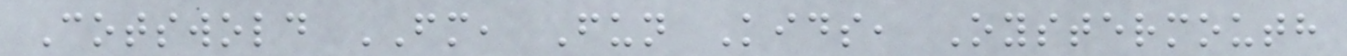Cotswold FM, Fun Kids, Oystermouth
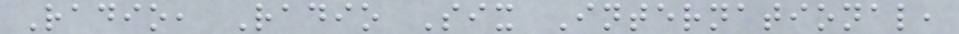Radio, Radio Six International,
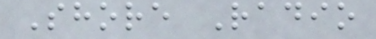Shore Radio
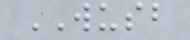WUSB
